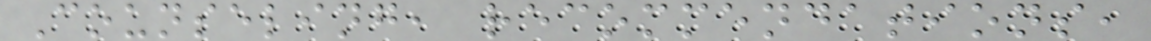Counseling, recommendations,
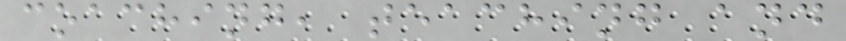coaching, teaching and
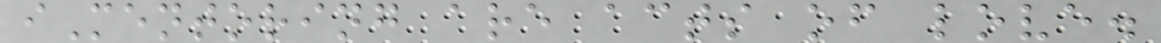iMentoring are acts of love.
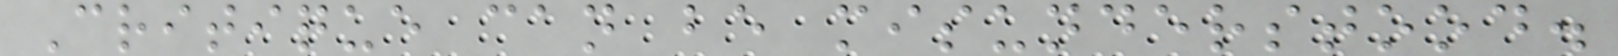Critique can be misunderstood.
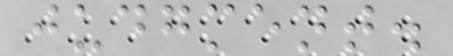judgment.
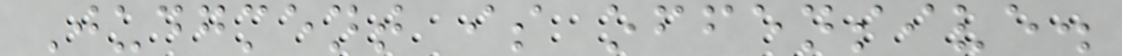Judgment is offensive.
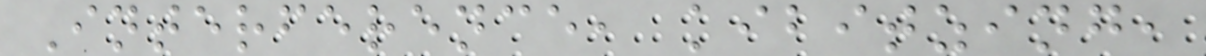Interference, kibitzing,
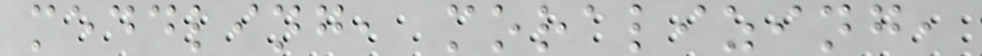meddling, moralizing,
